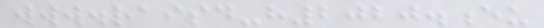www.raisd-h2020.eu
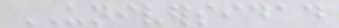UNIVERSIDAD
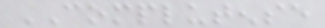COMPLUTENSE
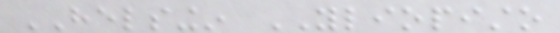HELSINGIN YLIOPISTO
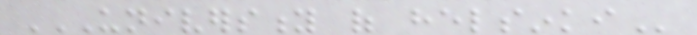UNIVERSITY OF HELSINKI
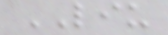LIU
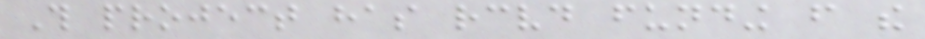This project has received funding from the
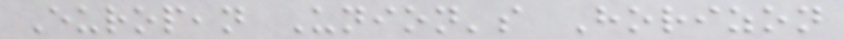European Union's Horizon
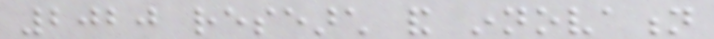2020 research and innovation
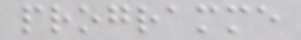programme
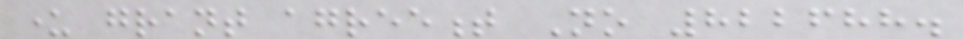under grant agreement No 822688.
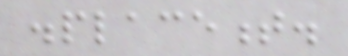displacement.
